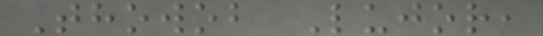Thowob Lujor,
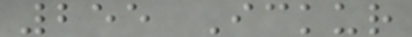255 Ickur
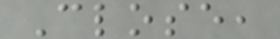Close,
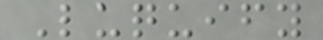Luquify
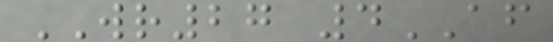WR27 4AF
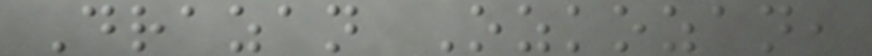Drazan Ozkozan,
